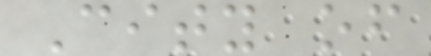City of
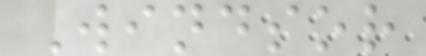Windsor
